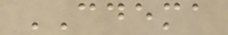CDEMA
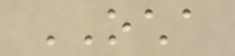OCHA
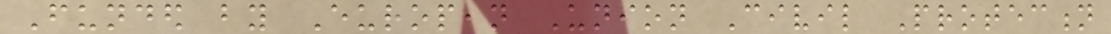Funded by European Union Civil Protection
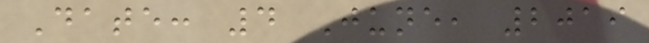Date: 4 June, 2019
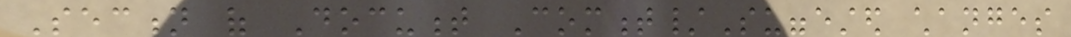Section of Document Comment/Suggested changes
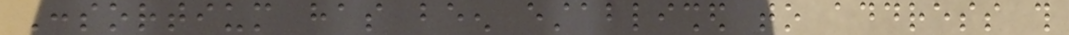Consortium has been established to address this
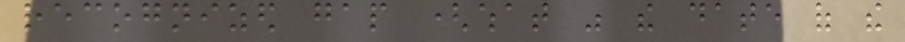recognized gap (what was the date of the
